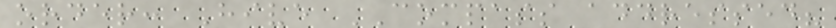order: Hive COMPASS addressed?
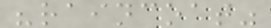"raincoat"
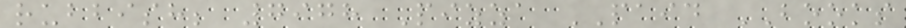rubbish; 7978 Pizza PAID BOOKS
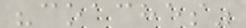"coaches"
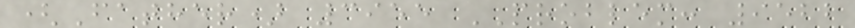(Father) 3955 PROBLEM: 9522
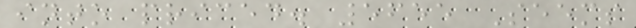into priced. 5655 Seems
